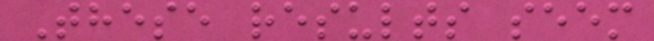These results seem
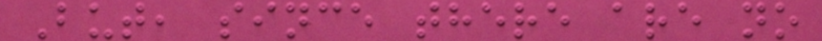But, since there are no
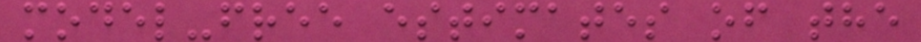model-free estimates of the
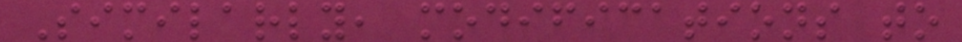Similarly, modifications to
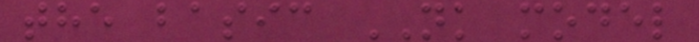the basic NK model
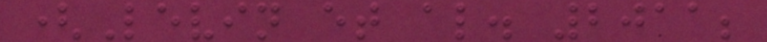(Levin et al. 2011;
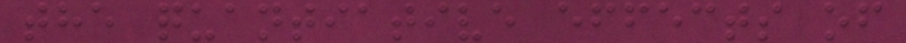the quantiative effects of
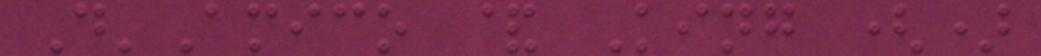D'Amico & King ()
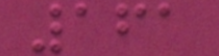161
